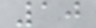10
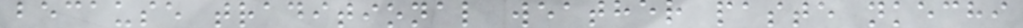because traditional weather paste nkechi
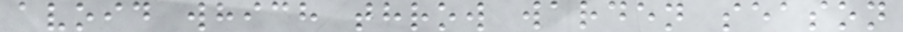avoid which throw warden season
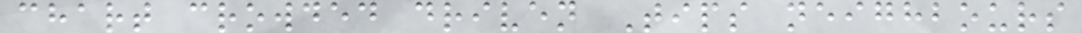chart crowded driven Tips neighbours
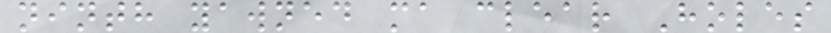ninth yawned ma clear Holes
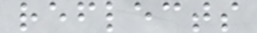reflects
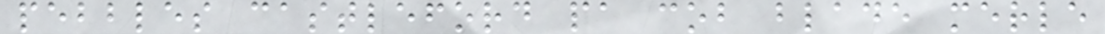pebbles castleford pa cob blade merle
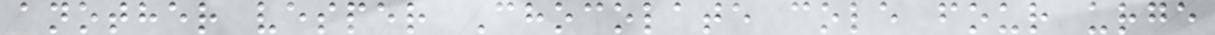another vesper Chocolate cole four urge
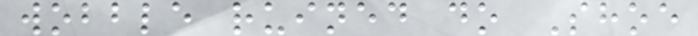wobble ruined do Shoe
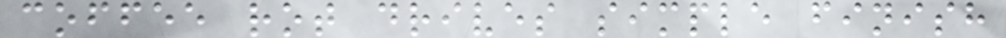coffee rot drives simple finish
